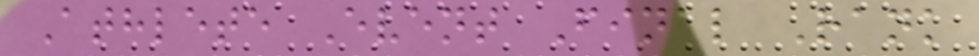Athlete Event Final Rank
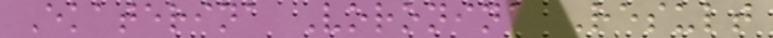Ekaterina Voronina Result
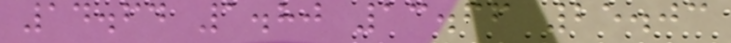14.64 1.80 13.66 25.03
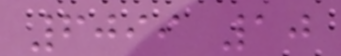6099 10
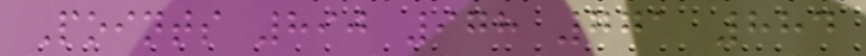Points 890 978 771 884
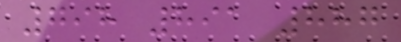798 891 887
